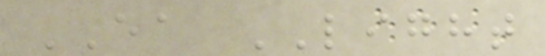EA LIGHT
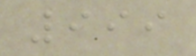999
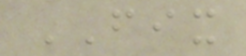FIX
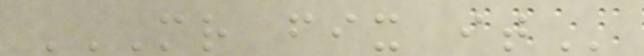MR FIX IT
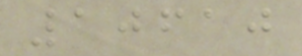10610
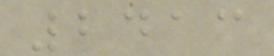2413
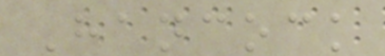Hancock
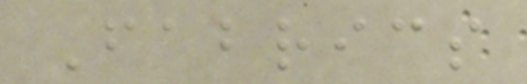Fabrics
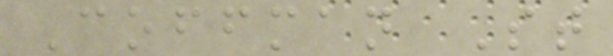Coffman St
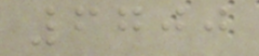6700
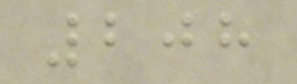208
